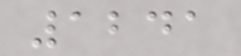1241
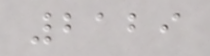2129
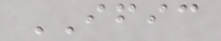IFIC
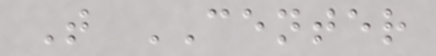T CENTER
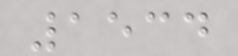1534
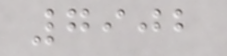7902
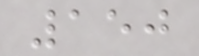150
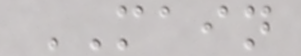MAIN
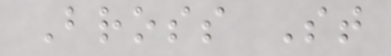Bross St
